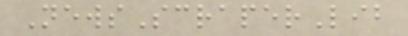NewsScraperLib
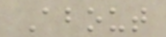About
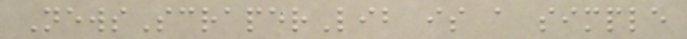NewsScraperLib is a simple
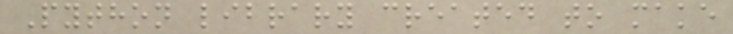Python library created to make
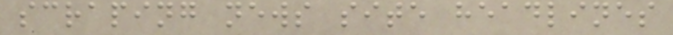scraping news site headlines
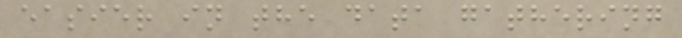easier in the data gathering
